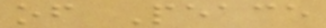of Peace
